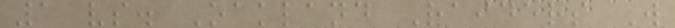1 vs. Oakland Raiders W
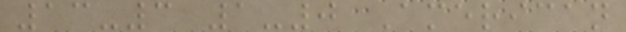13-3 1-0 American
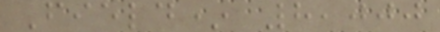Field* 8,000
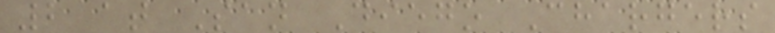2 at San Diego Chargers
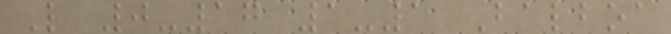L 0-17 1-1 Balboa
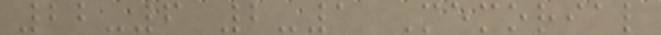22-6 2-1 Memorial
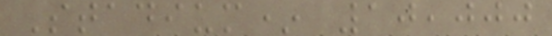Stadium* 10,000
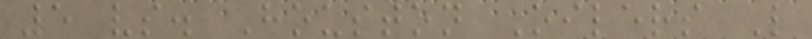5 vs. Houston Oilers L
